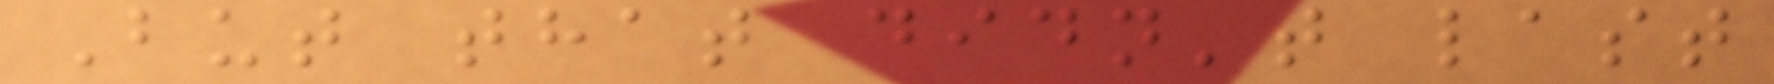But that didn't last
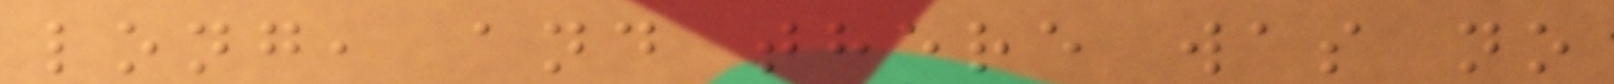long, and there was no
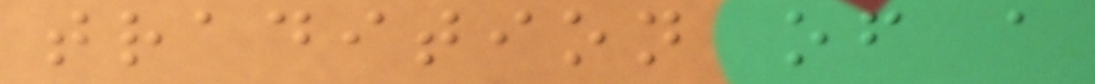tradition of a
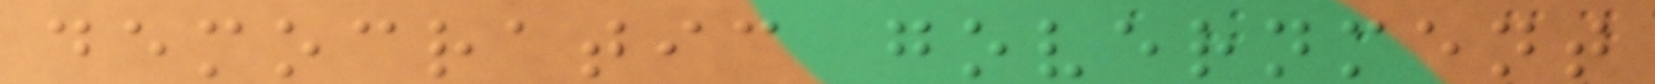democratic government
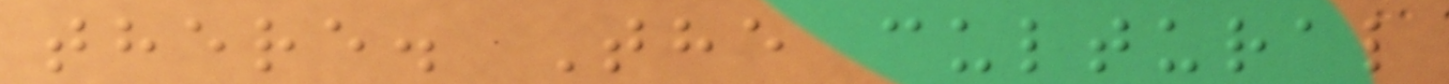there. The cultural
